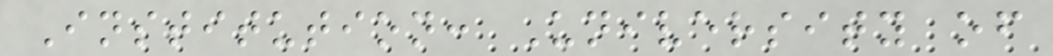Institution: University of
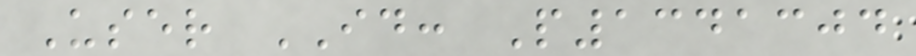User ID: P1341304
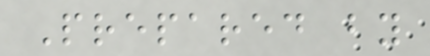Prepared by
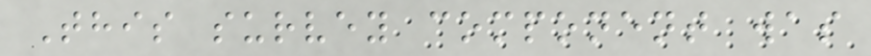This survey component was
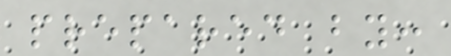prepared by:
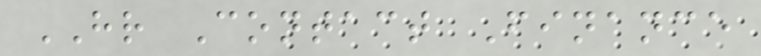HR Contact Finance
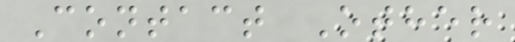Contact Other
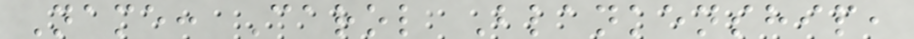Name: Carol Blankenship,
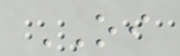OI
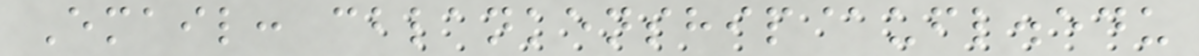Email: cblankenship@ufl.edu
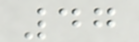47
